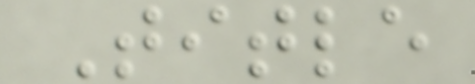Title
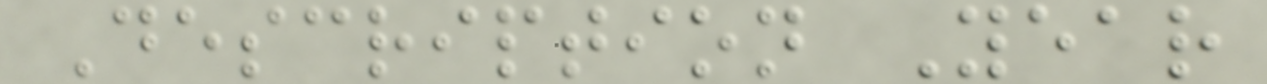Description Year
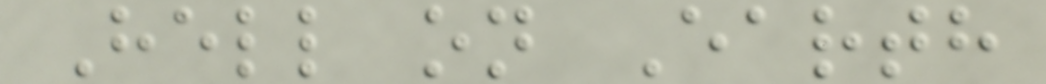Hell on Earth
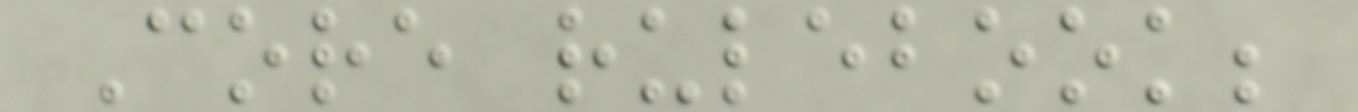Core rulebook;
